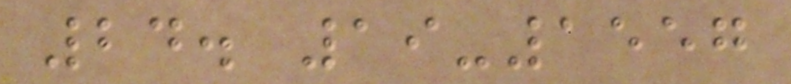24. 19-1557
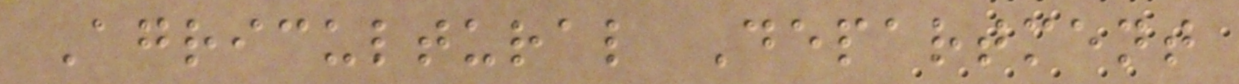Agricultural Department
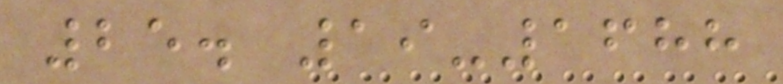25. 19-1688
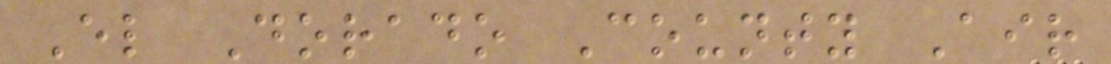El Dorado County Air
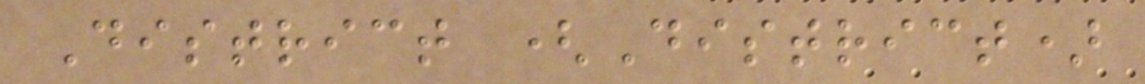District (District)
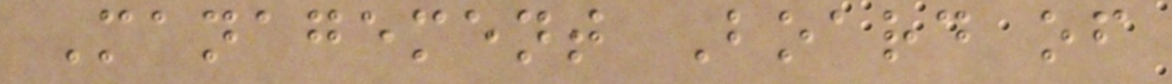Management Board of
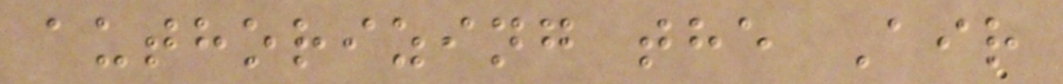authorizing the Air
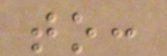to:
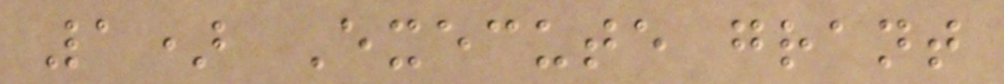1) Execute grant
